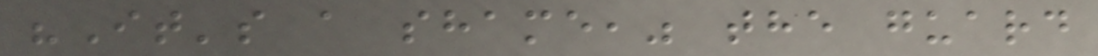"It's a shame," the guard
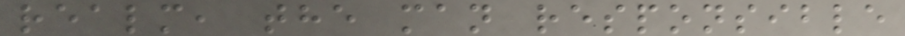realm, the man responsible
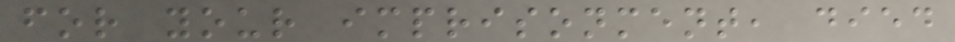for your imprisonment, died
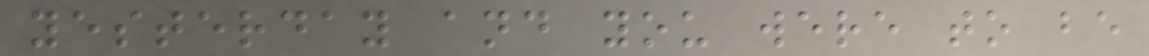yesterday and you were to be
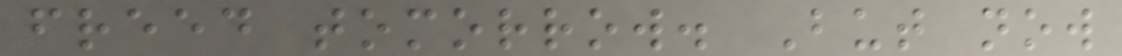freed tomorrow. But now
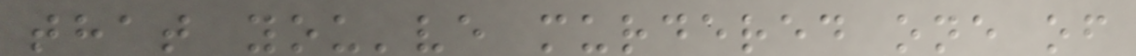that you've murdered one of
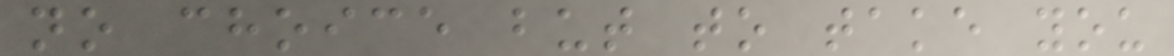no choice but to take you
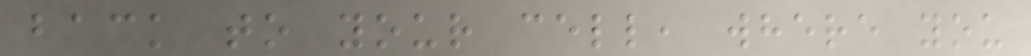back to your cell, where you
